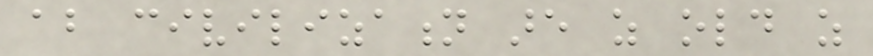about civilization are as old as
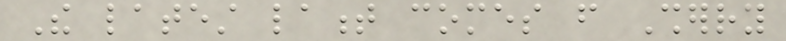The latest lament comes from Sherry
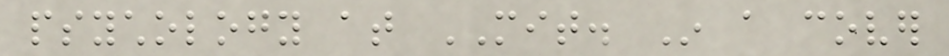psychology at MIT. In a cover
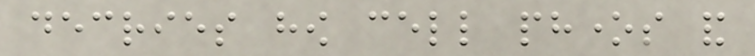decries how cell phones and
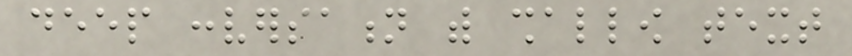deep conversation with shallow text
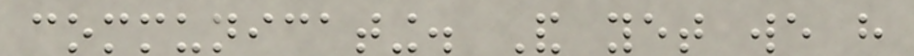communicating. And yet we have
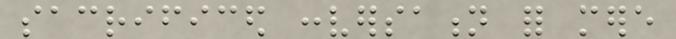sacrificed conversation for mere
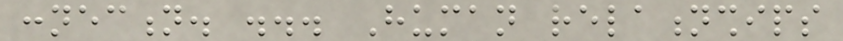connection. ... Human relationships
